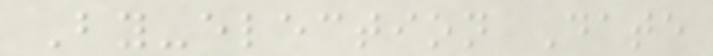By-election Date
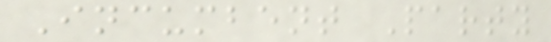Incumbent Party
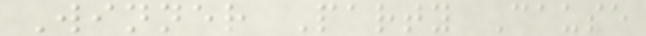Winner Party Cause
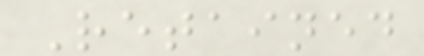Retained
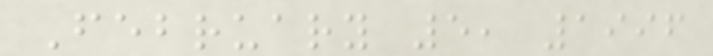February 5, 1996
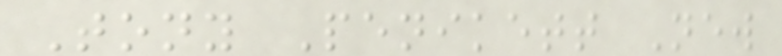Tony Penikett New
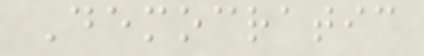Democratic
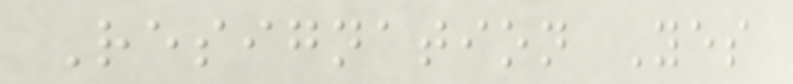Resignation Yes
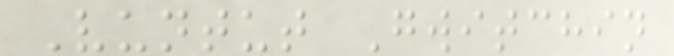Vuntut Gwitchin
